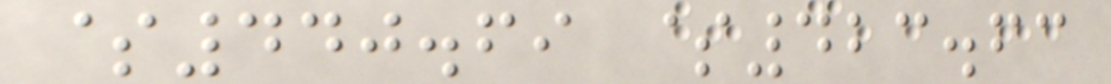$440.69 $423.63
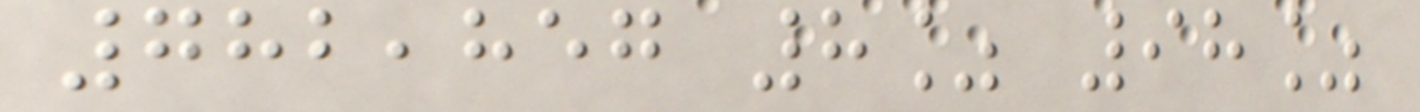782,857 8% 98%
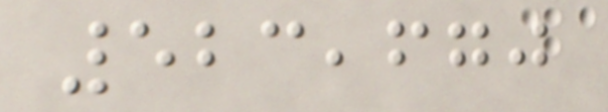523,670
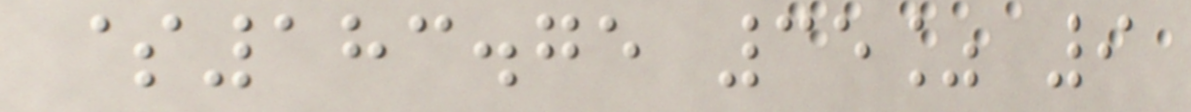$183.75 35% 9
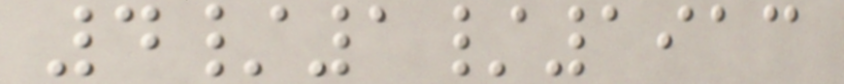4/1/1913
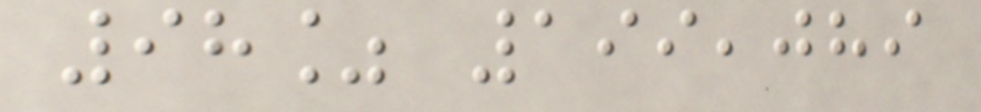98% 199,089
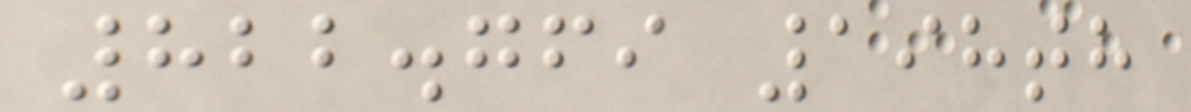822.769 198th
